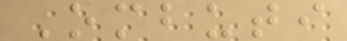Ombuti
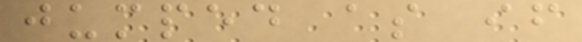jumped as if
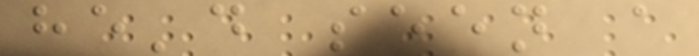he'd seen a
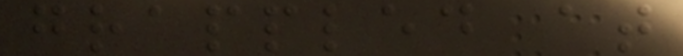grappled at
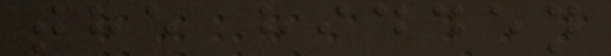the hidden
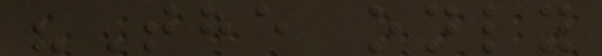"The only
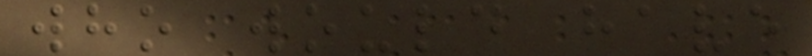who would have
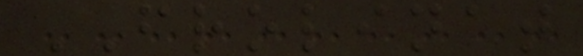FROLINAT
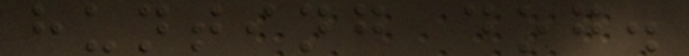hunting dog.
